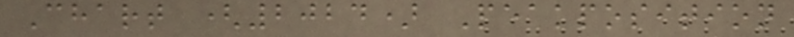Chart (2024) Peakposition
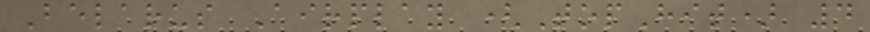Belarus Airplay (TopHit) 4
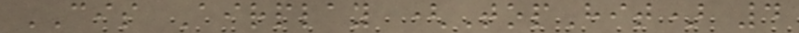CIS Airplay (TopHit) 4
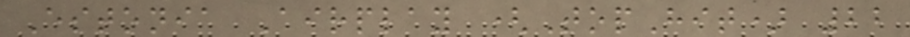Estonia Airplay (TopHit) 22
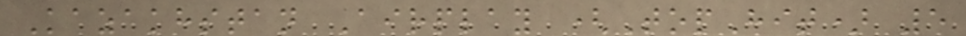Kazakhstan Airplay (TopHit) 5
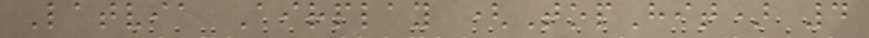Latvia Airplay (TopHit) 4
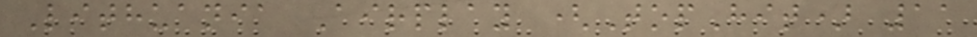Lithuania Airplay (TopHit) 11
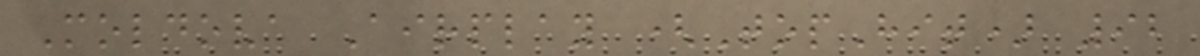Moldova Airplay (TopHit) 92
